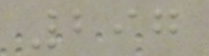297
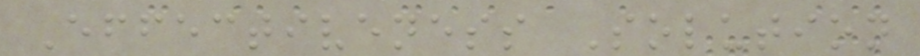Effectiveness Solution
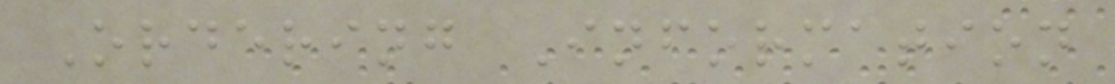Ordering Information
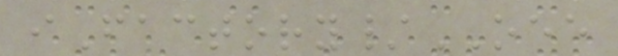iFactory/OEE
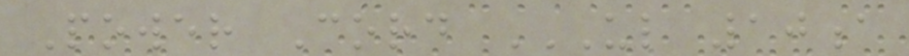Power Cord UL 10A
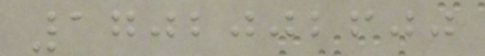1702002600
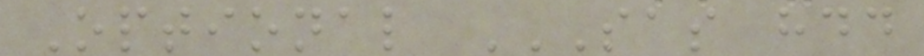Optional SAS HDD
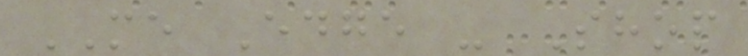ME Edge - Shop
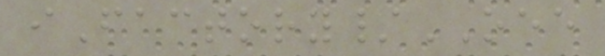iFactory/OEE
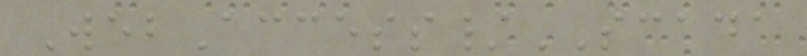WebAccess/SCADA
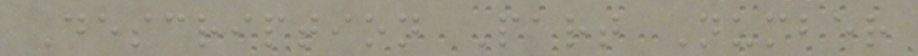Description Part Number
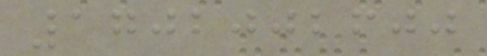1702002600
